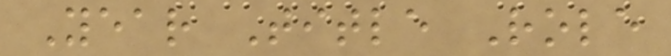Year Title Role
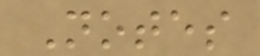Notes
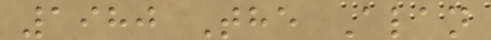1980 The Alan
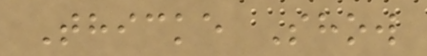Thicke Show
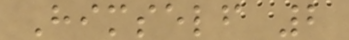Himself 2
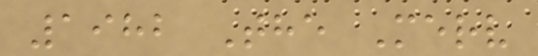1982 The Merv
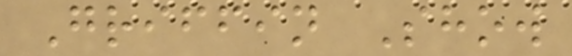Griffin Show
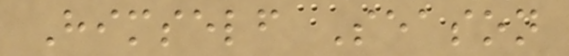Himself Season
